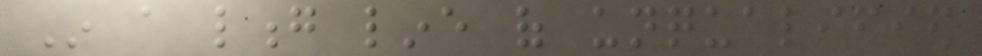In a long line of unqualified
